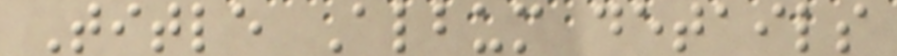Title Album details
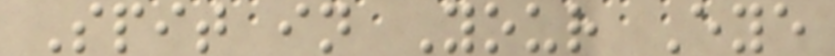Spit in Your Eye
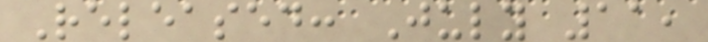Released: July 11,
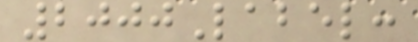2000Label:
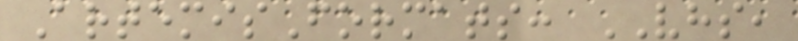ArtemisFormats: VHS,
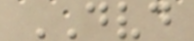DVD
